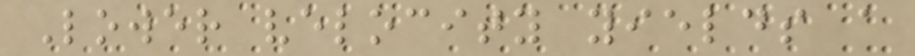Lower velocity yields a
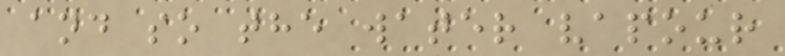and so the water vapour
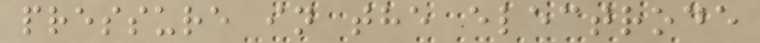pressure in the electrode
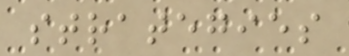strategies
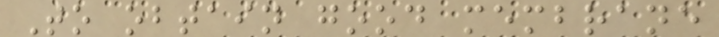To obtain good membrane
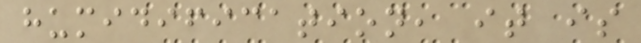humidification, it is
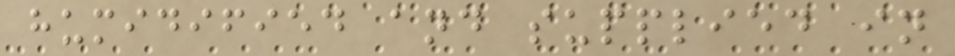humidified and supplied in
